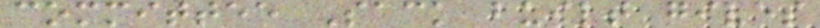committee Sack built gives
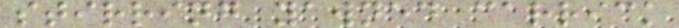stirring yawned carrick
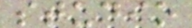studio
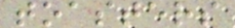toasters
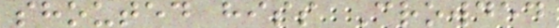shouted hiss Crowded
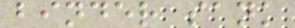binder sank
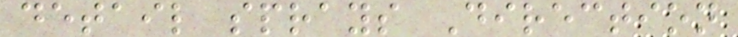detail sprays Direction
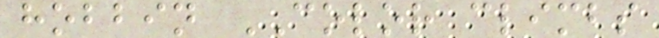hobbin COLOR climbs
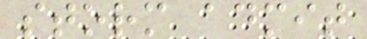storm admit
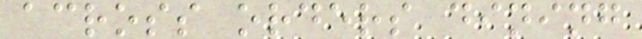across orders dining
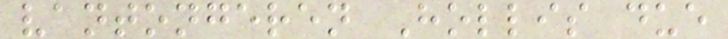vantongeren Hollis due
